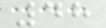48
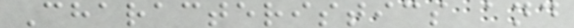Characteristics and
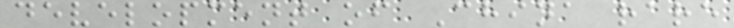development of China rare
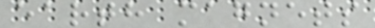earth magnets
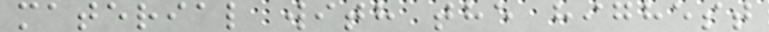material with the highest
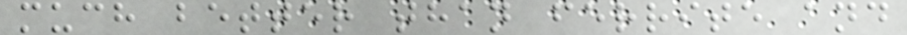much better than ferrite and
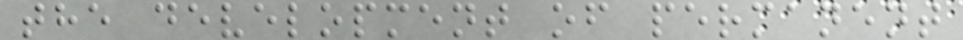the development of permanent
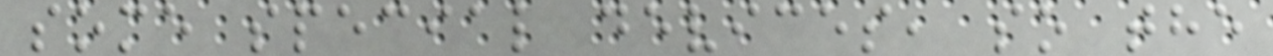some special devices, so the
